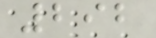292
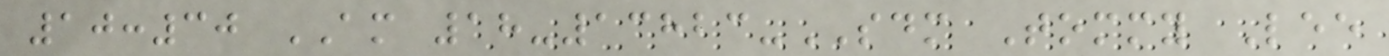10:30 AM 18-13823-SDM Tommy Lee
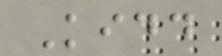Kidd
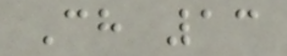Ch 13
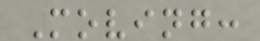Moving:
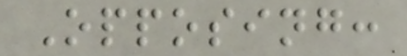Opposing:
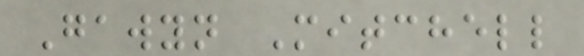Gawyn Mitchell
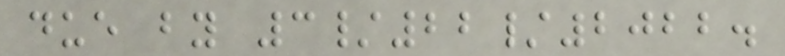due by 3/22/2022.
